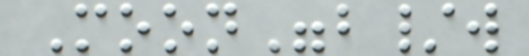Moon"b/w
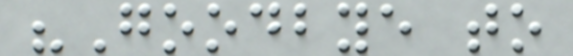"Goodbye to
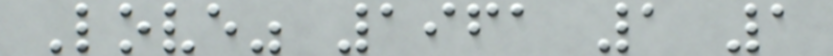Love" 1961 1 1
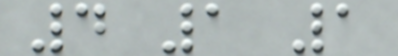4 1 1
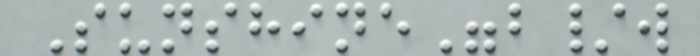Sunshine"b/w
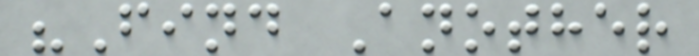"Find Another
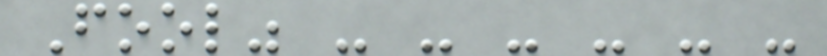Fool" - - - - - -
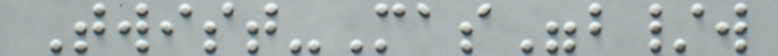Twist-Mas"b/w
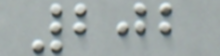202
